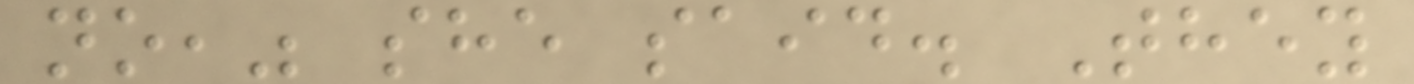no," she said. They
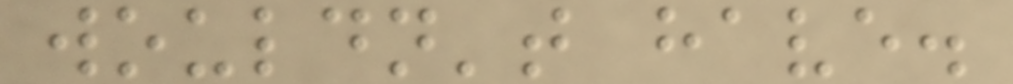wouldn't have.
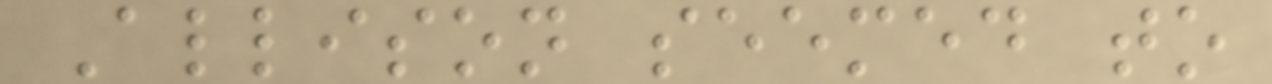Allison seemed to
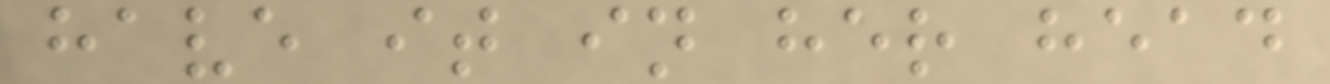have it in her head
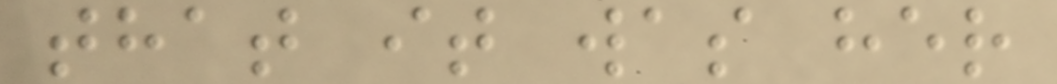that it was her
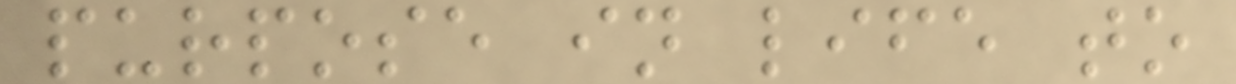purpose in life to
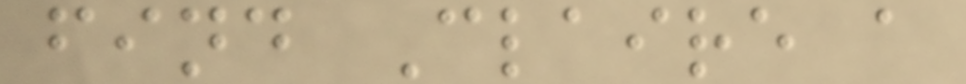find Claire a
